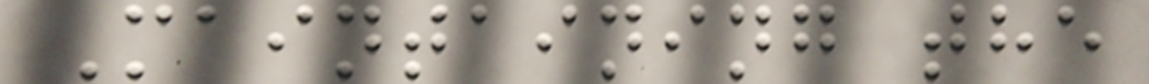Maintaining the
